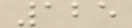125
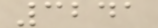3241
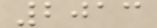2013
